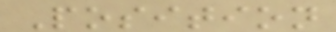Position
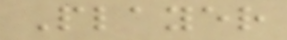Player
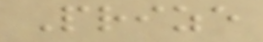Prize
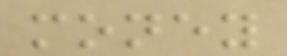money
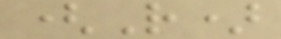(R)
